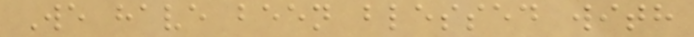We have been blessed with
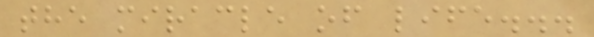the miracle of life...
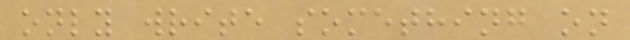only write something on
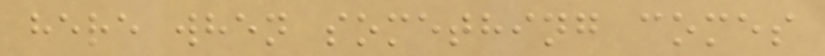here when something comes
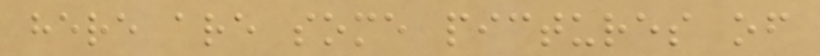here are some pictures of
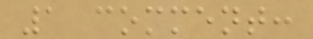1 comment:
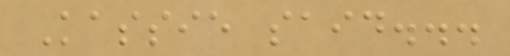Kassie said...
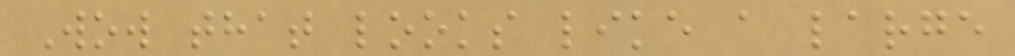Wow that looks like a large
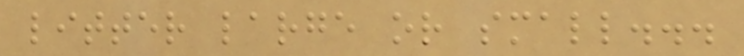litter large or small...
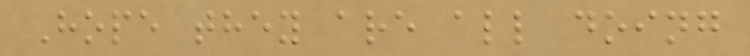Hope they are all doing
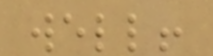well!
